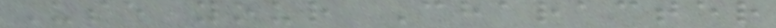Use your Character
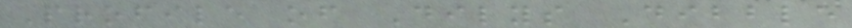Profile of Dilys Dibble
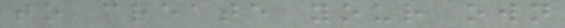to create your own
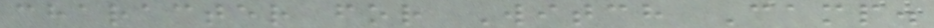character for Witch Camp.
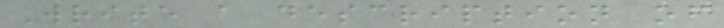Write a description of
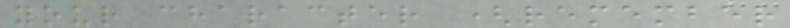your character (remember
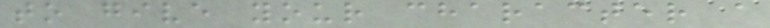to give your character a
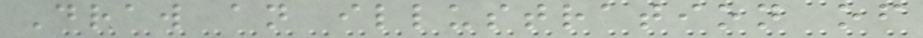Draw an illustration of
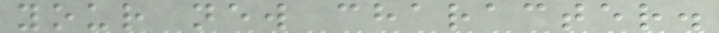your new character.
